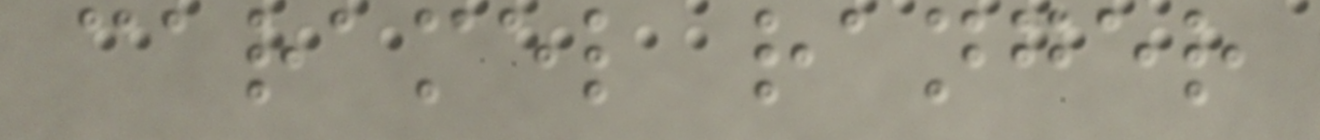caramel ranger
